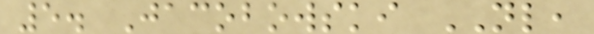5. Jacobowski NL,
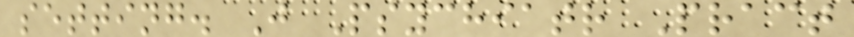setting. J Psychiatr Pract
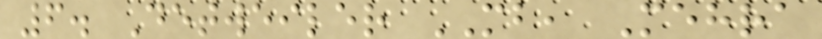6. Detweiler MB, Mehra
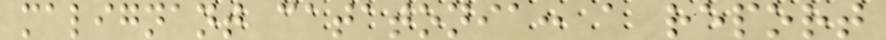malignant catatonia: a report
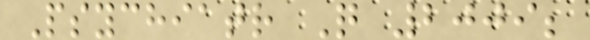Psychiatr Q 2009;
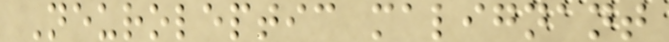Neuroleptic malignant
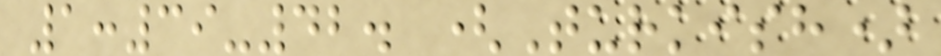1:39-42. (Turkish)
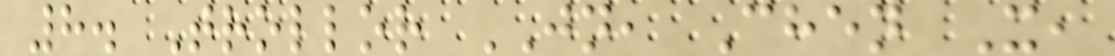8. Trollor JN, Chen X,
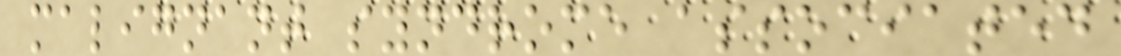malignant syndrome associated
